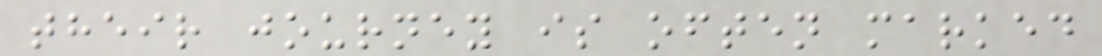their journey is often marked
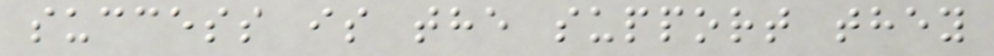success is the support they
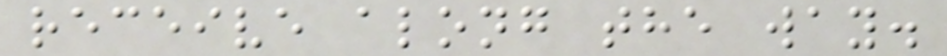receive along the way.
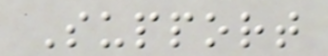Support
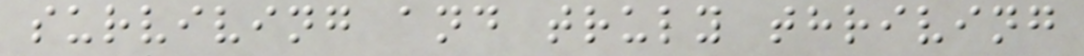surviving and truly thriving
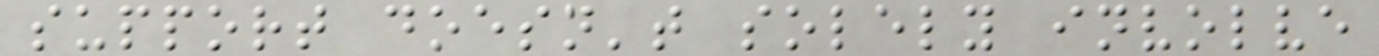support doesn't solely involve
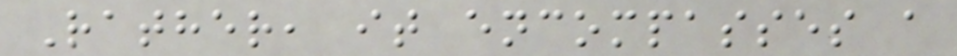Rather, it encompasses a
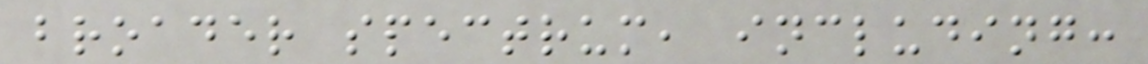broader spectrum, including:
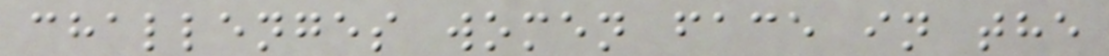challenges women face in the
